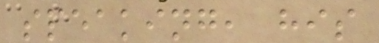speaking, his
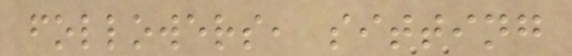followers, sitting
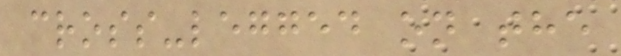cross-legged on the
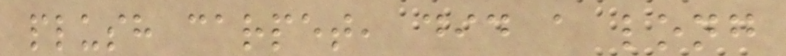plush carpet, did a long
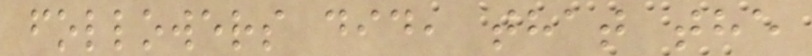followers did, that the
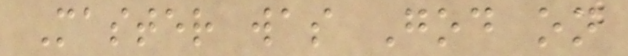Master was God on
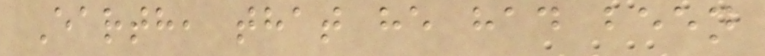Earth, that he had been
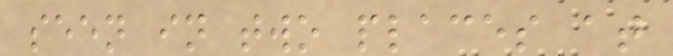seen in two places at
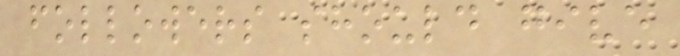followers should give
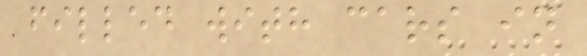filled with cars in
